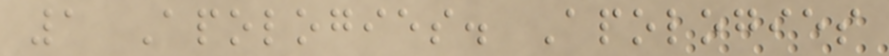1 Apologies. Apologies
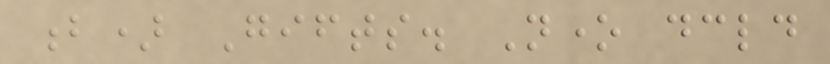b) Gifts. None declared
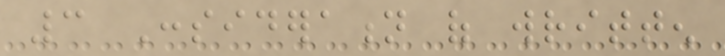3 Consideration of written
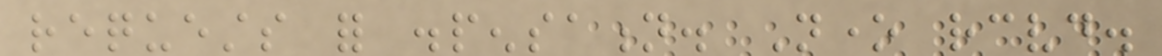requests for dispensation. None received.
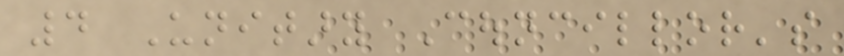4 Unitary Councillor's
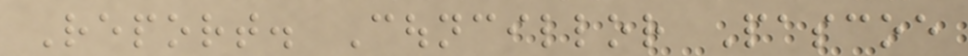Report. Councillor Pascoe
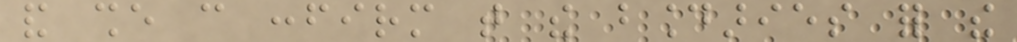and she can confirm that the boundaries for the
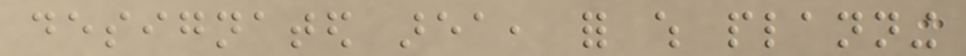designated area, for which planning
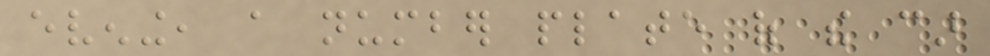evening, a number plate of the car
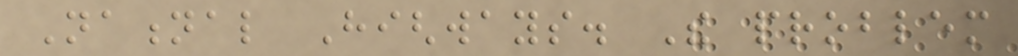National Highways. The problem
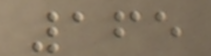165
